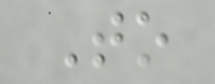To
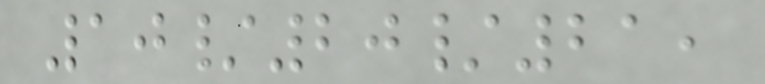10/20/21,
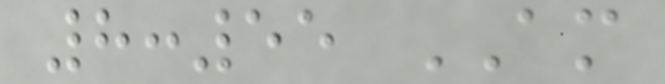8:55 AM
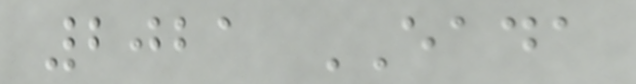2021 EADA
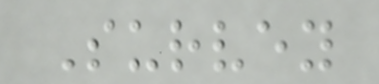Survey
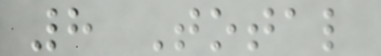8 Total
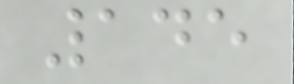145
